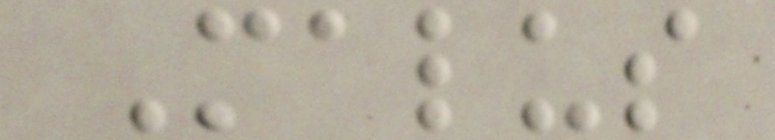Malus
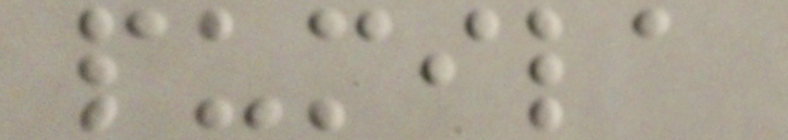pumila
